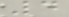4
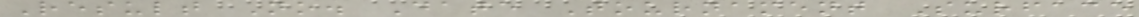Result No. Date Tournament Surface
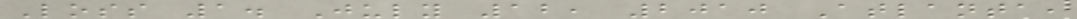Loss 1. July 12, 2010 Atlanta,
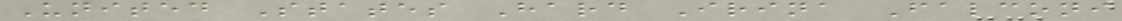United States Hard Irina Falconi
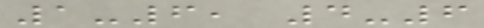1-6, 4-6
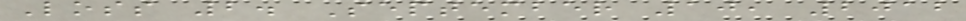Loss 2. September 10, 2012
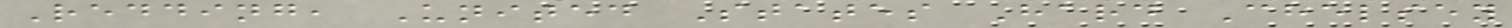Redding, United States Hard Chelsey
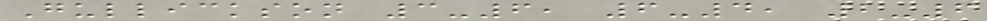Gullickson 3-6, 6-4, 2-6
